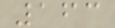163
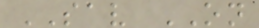SAV ON
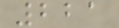221
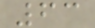63
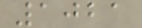1021
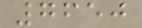7650
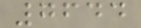7644
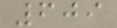609
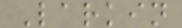Larkin
